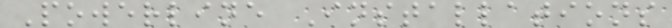Powerline Installations
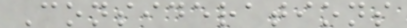Considerations
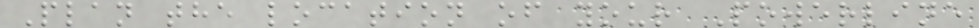Plan the location of your Powerline
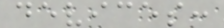devices:
